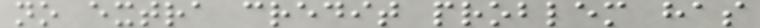no extra credit problem has
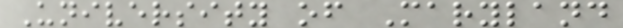University of Maryland
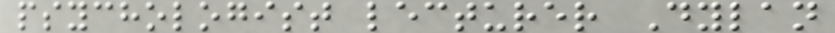psychologist lecturer Dylan
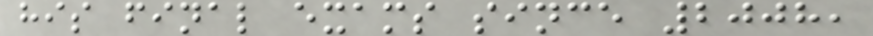his final exams since 2008,
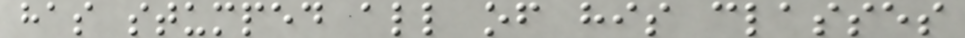has stumped all of his classes
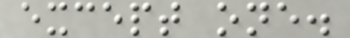except one.
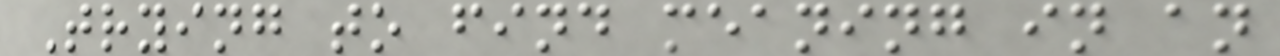Trying to find meaning in an
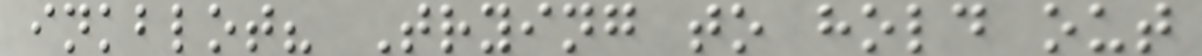inkblot? Trying to hold out
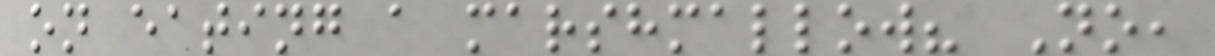on eating a marshmallow? No,
